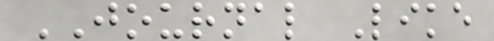JOURNAL Like
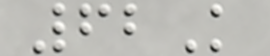62K
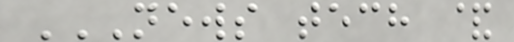NEWS TECH &
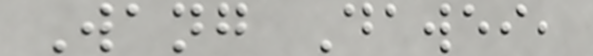Wang Dawei,
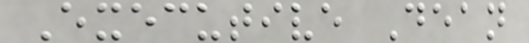Executive Dean
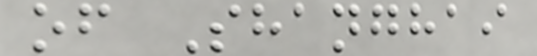of Shanghai
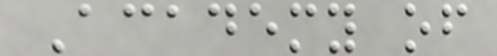Academy of
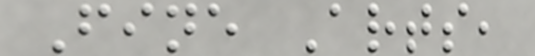Fine Arts,
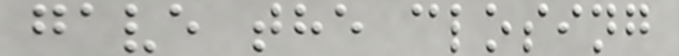gave the closing
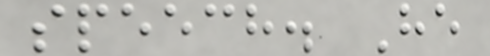speech. He
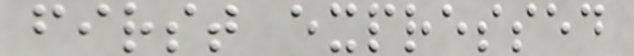first expressed
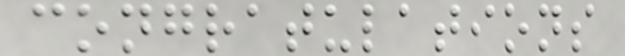congratulations
